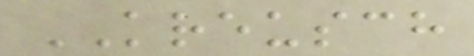KREUSCH
